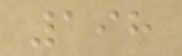198
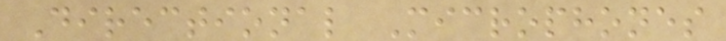Directional Microphones
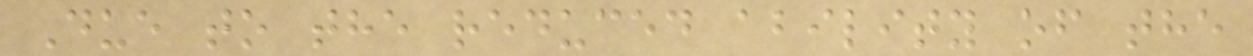Due to the reduced ability of the
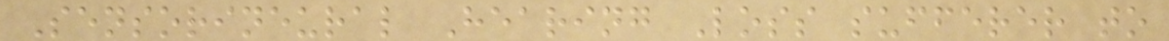Sensorineural Hearing Loss sufferer to
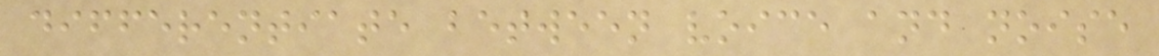differentiate between voice and noise
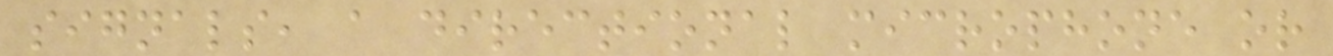signals, a directional microphone or
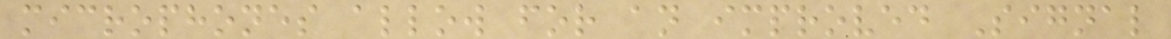microphones allow for an improved Signal
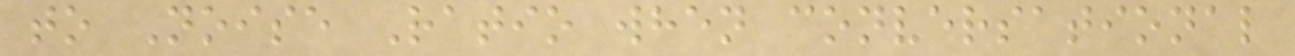to Noise Ratio when conversational
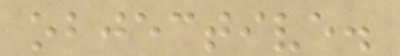objective.
